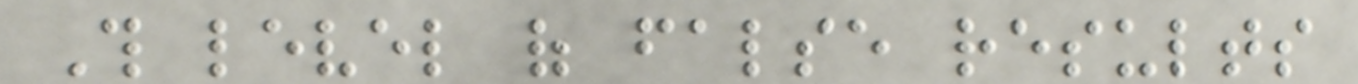This level of false results
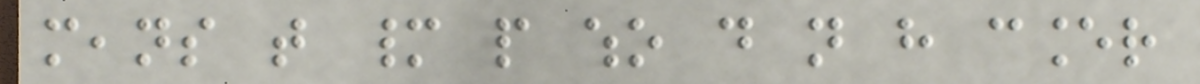means that many people who do not have cancer
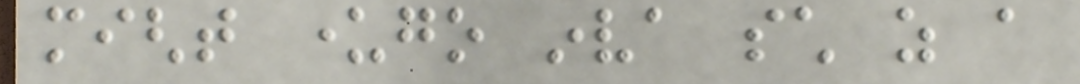might undergo inva such as a
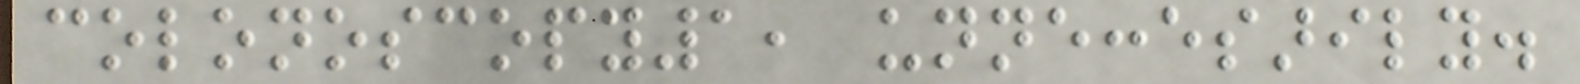colonoscopy1, unneccesarily.
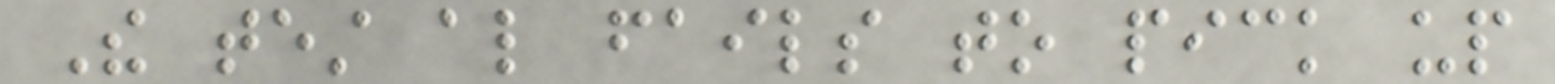The test also fails to pick up
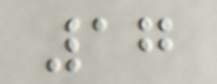17
